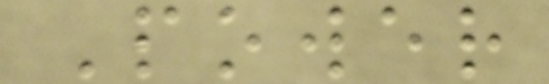Power
